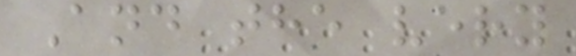And the very
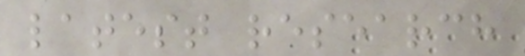latest research
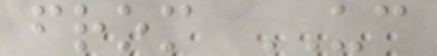from UC
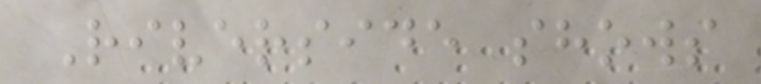Riverside shows
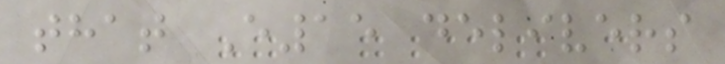that E15 delivers
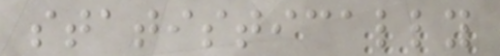statistically
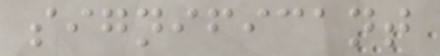significant
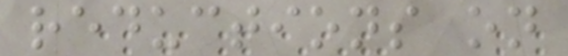reductions on
